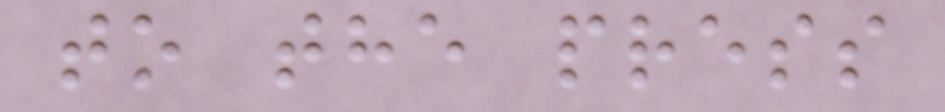to the press
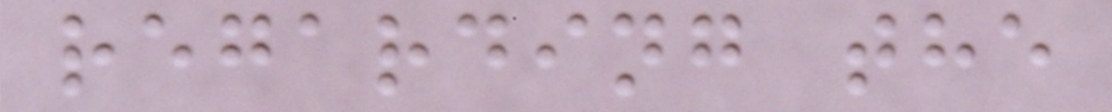regarding the
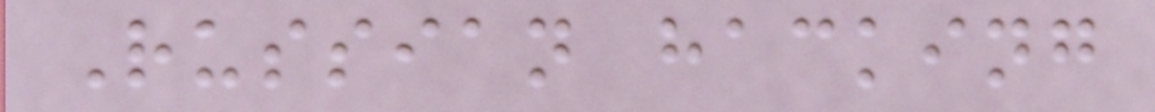Russian hacking
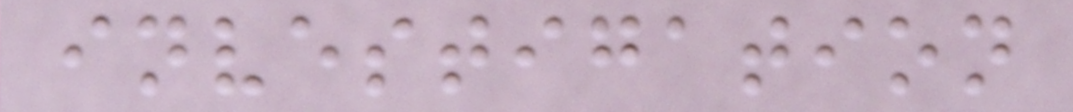investigation
